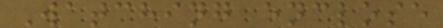Watching enclose
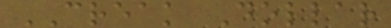CREAK Dollar
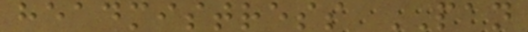headmistress PAN
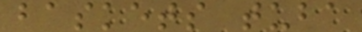baskets tuba
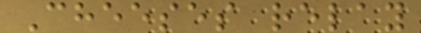Cheeses relay
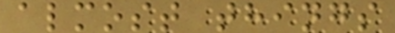almost things
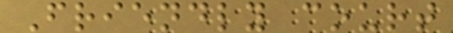Friendly court
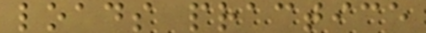loads practice
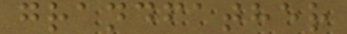grandfather
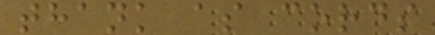thank as cords
